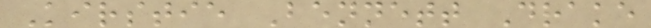Kirstie Bennett Drake
